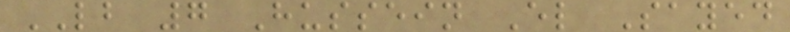LB 7 Hussein El Sayed
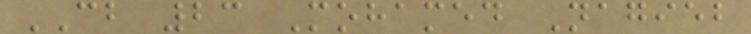CB 23 Mohamed Nagieb
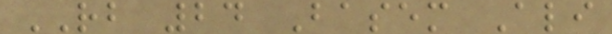RB 24 Basem Ali
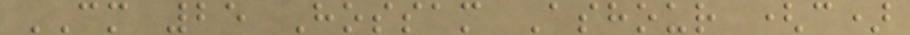CM 25 Hossam Ashour (c)
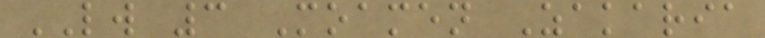LW 3 Moamen Zakaria
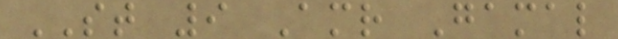ST 9 Amr Gamal
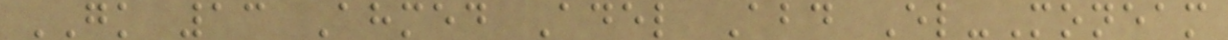GK 13 Ahmed Adel Abd El-Moneam
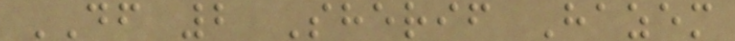DF 2 Sherif Hazem
